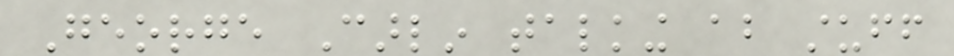George Carlin talking about stuff
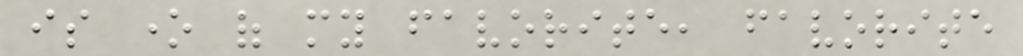is one of my favorite, favorite
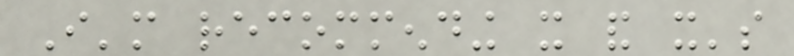I'm recommending it and it's
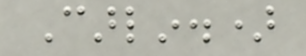Carlin.)
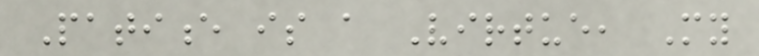Patience is a Virtue, My
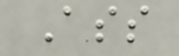Ass
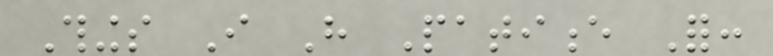Things I Have Patience For:
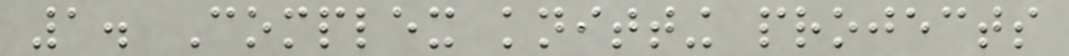1. Complex knitting projects
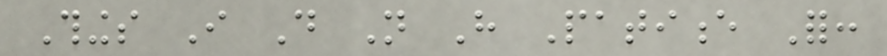Things I Do Not Have Patience For:
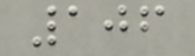106
